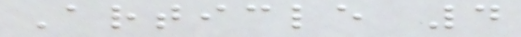Article 4
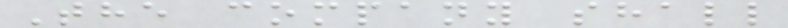The company shall
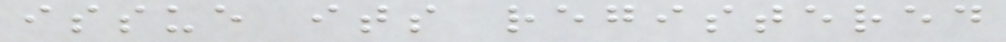issue its registered
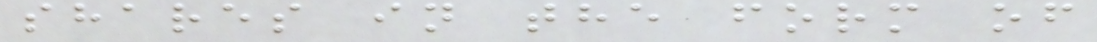shares in the form of
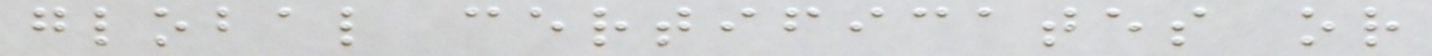global certificates or
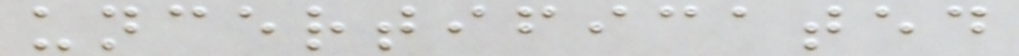uncertificated
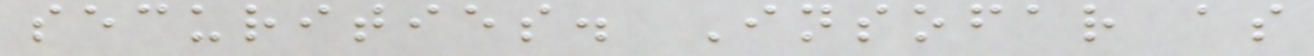securities. Insofar as
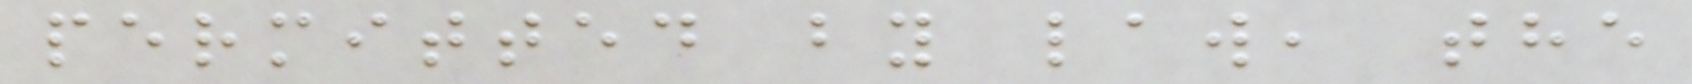permitted by law, the
